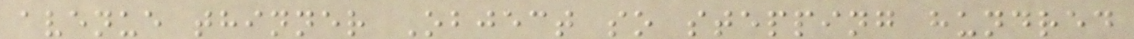avenue thinner Object so stepping hundred
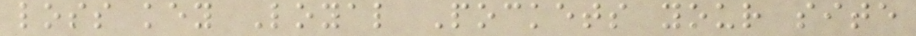loss key Loyal Pockets your site
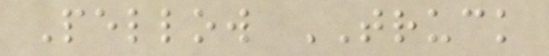Pellow TRUCK
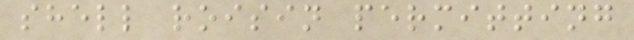shell roisin permitting
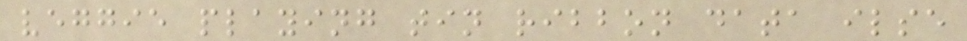veggie playing tin ribbon data ilse
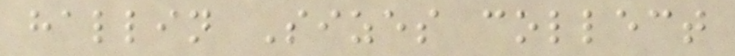hallin Sizes collect
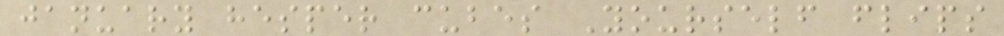january hesper cubes Yourself flips
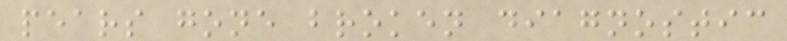pears gone broken diagnostic
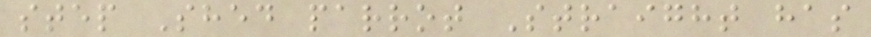step Shed parrot Straight has
